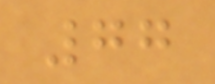77
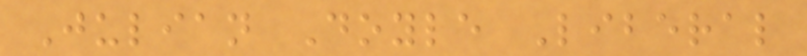Julian Doyle Liberal
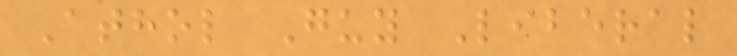Athol Guy Liberal
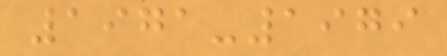1971-1979
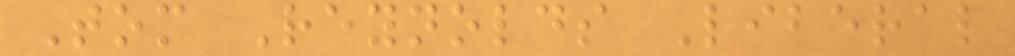Tom Reynolds Liberal
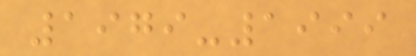1979-1999
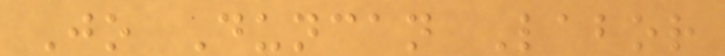Jo Duncan Labor
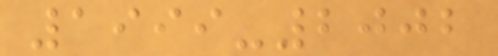1999-2002
